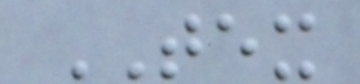TEX
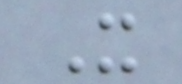X
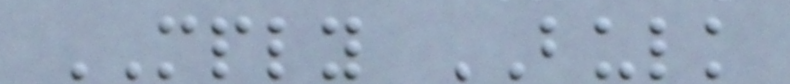MPLY BULK
